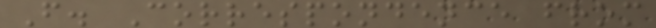F. Correspondence from
